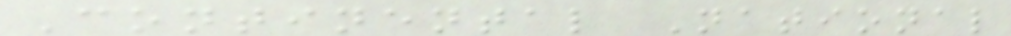Continental National
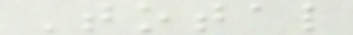Total
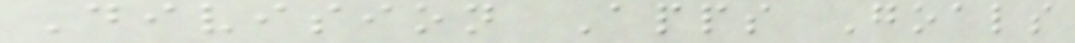Division Apps Goals
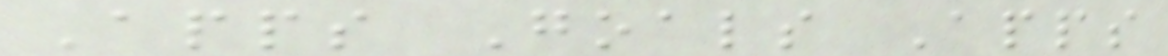Apps Goals Apps
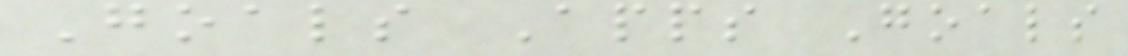Goals Apps Goals
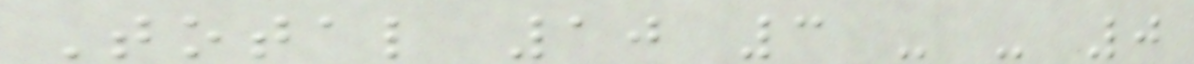Total 10 3 - - 0
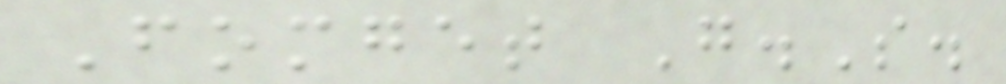Fomget G.S.
